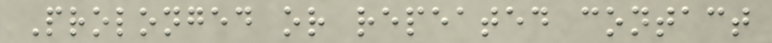Prolonged or repeated contact
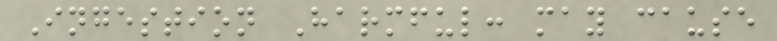Ingestion Harmful: may cause
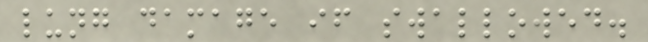lung damage if swallowed.
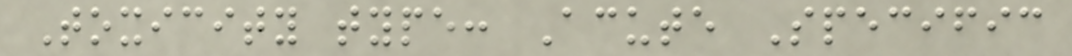Toxicity type: Acute Specific
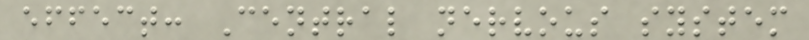effect: Central nervous system
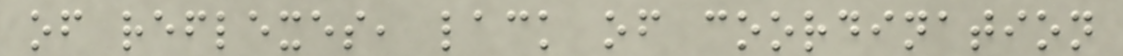of reflexes, lack of coordination
